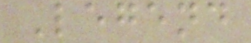Legend
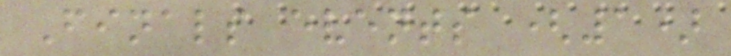Finals events (1)
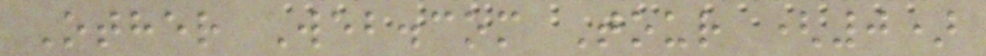Other Web.com Tour (0)
